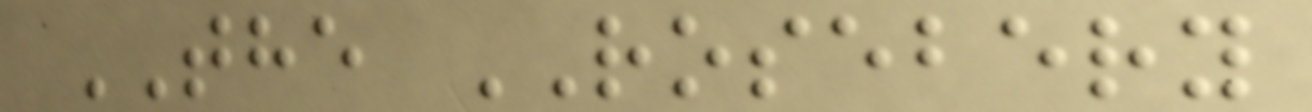THE ROSEBERY
